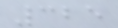325
